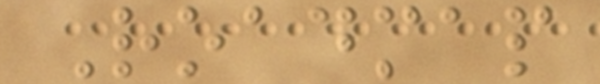Roadmap
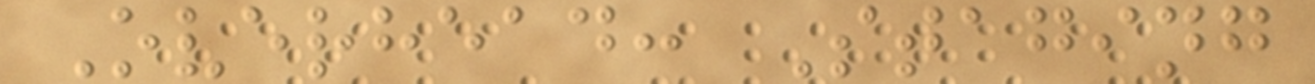Overhead: Staging
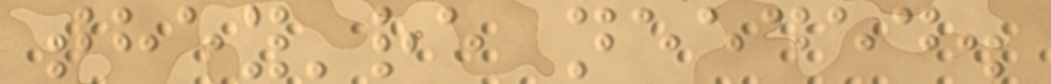they're needed.
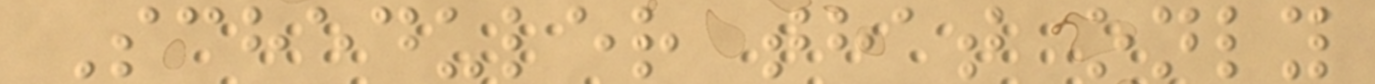Scheduler that only
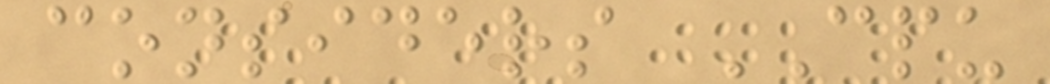considers CPU
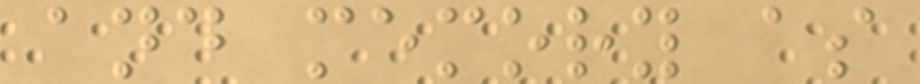and memory as
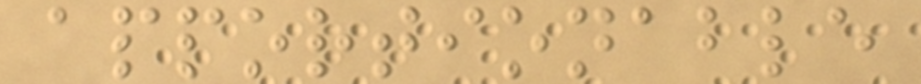apportionable
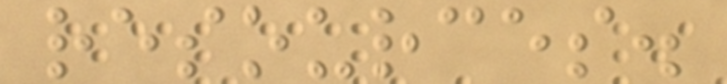resources.
